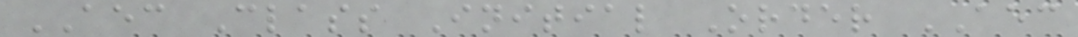AEC Class Initial Order AEC
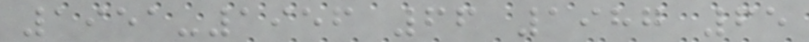1951-1956 66 1987 65
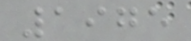1975
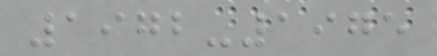1972-1975
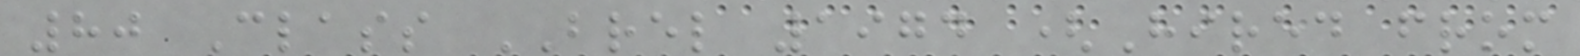80 Class BREL 1974 (Hired from
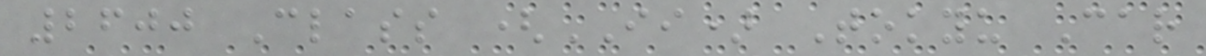2600 Class (II) Tokyu Car
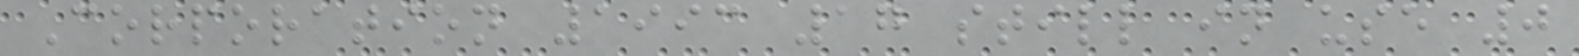Corporation 1993 17 still in use 0
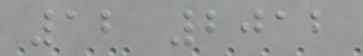12 2012
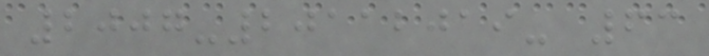2007-20112019- 63
